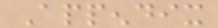Appendix
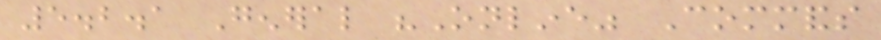5.2.1 General "Online" Commands
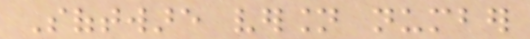Software version number
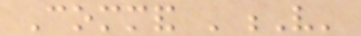Command 'V'
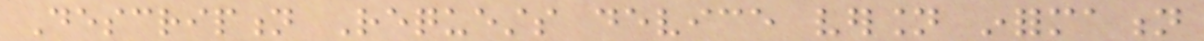Description Requests device version information
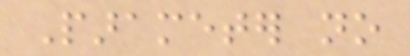Parameter no
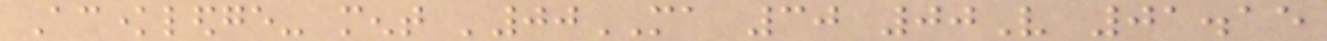Acknowledge- ment '00MA 30 00V 01.15
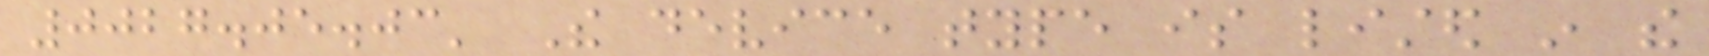0027.05.03' The device type is listed in the
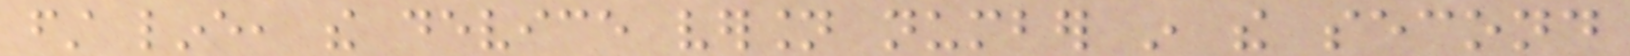first line, the device version number in the second
